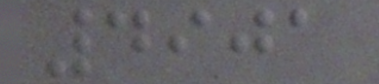4901
